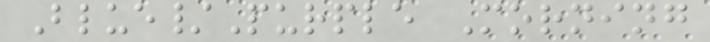Blue/Purple Morning
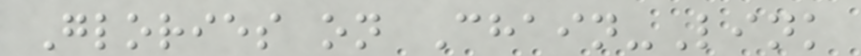Glories on Chain-Link
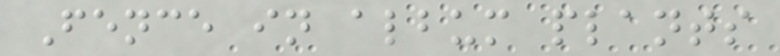Fence in album plants
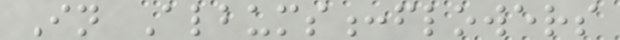In Albums:flowers
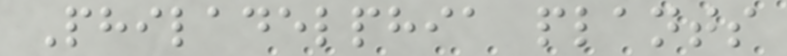Philadelphia plants
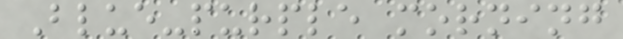Blue-purple morning
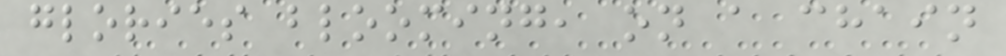glories blooming, on a chain
